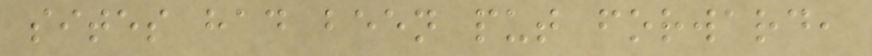sites had been put forward,
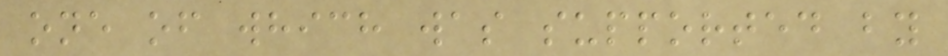one of which was supported by
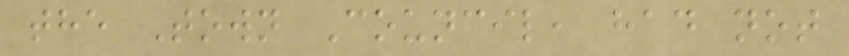the Town Council, had not
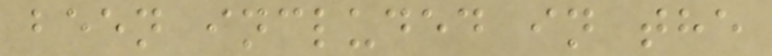been included in the
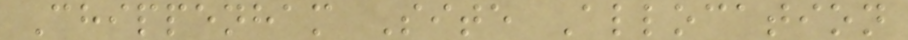Chippenham Site Allocation
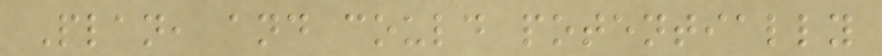Plan, and could potentially
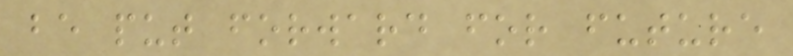be put forward for future
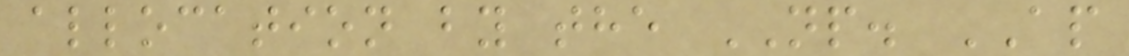allocation by the NP. AP
